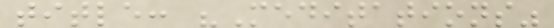title: "Meditations"
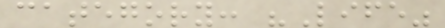category: "Life"
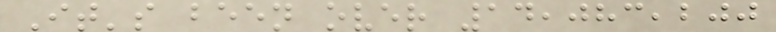It's been over 14,083,200
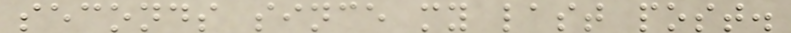seconds since my last post.
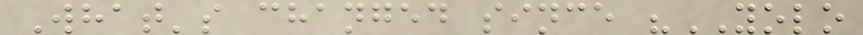What's changed since "YOLO
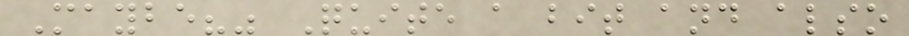Maybe?" Quite a bit and also
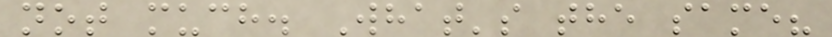not much. What's the same?
